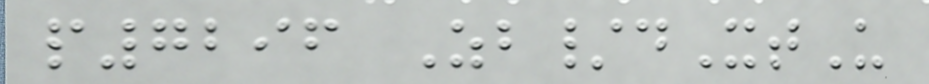p7296 Zb/dXtU
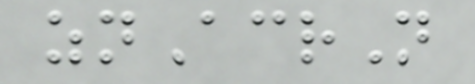znAcrN
